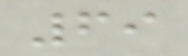69
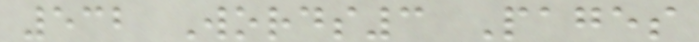532 Words3 Pages
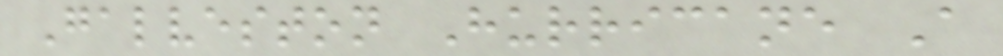Galveston Hurricane A
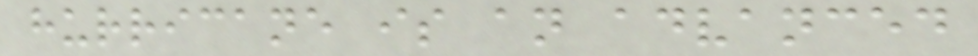hurricane is an advanced
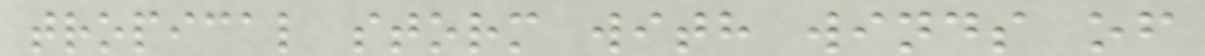tropical storm with winds of
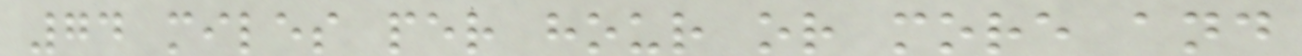74 miles per hour or more and
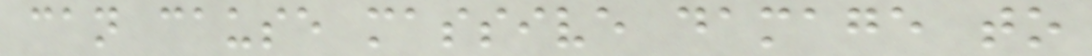can cause massive damage to
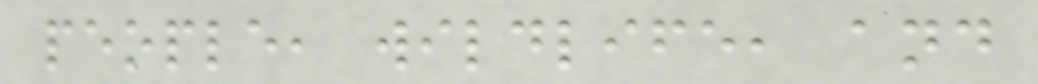people, wildlife, and
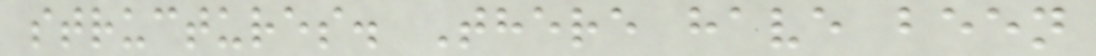structures. There have been
